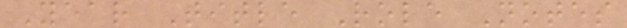Year Title Role Notes
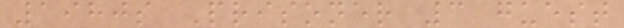1980s Prisoner 3 guest
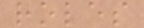roles
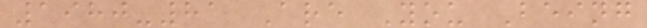1980-81 Are You Being
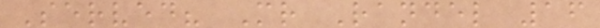Served? Mr Randel 16
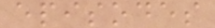episodes
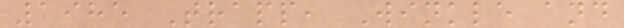1985 Trapp, Winkle and
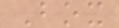Box
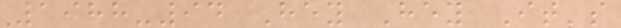1988-94 Hey Hey It's
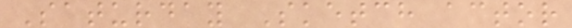Saturday Sketch actor
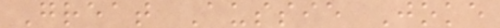Great Aussie Joke
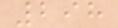298
